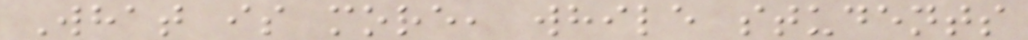What is more, while students
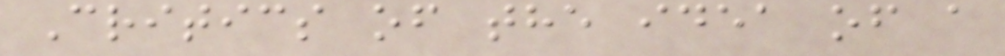Critics of the idea of a
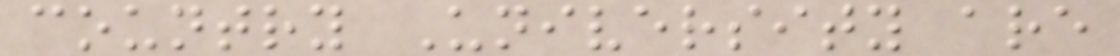country University are
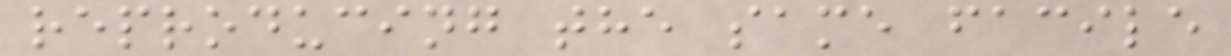reproducing the same facile
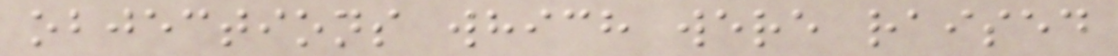objections which were raised
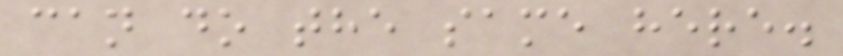can do the same here.
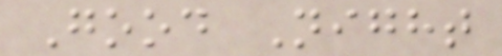Good Night
